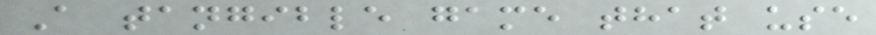A tangible game that use
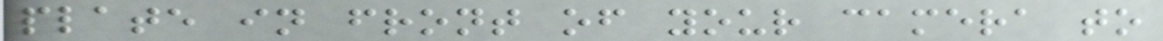plate in front of your camera to
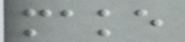make
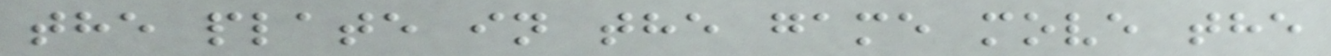the plate in the game move the
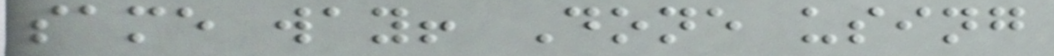same way! Done using
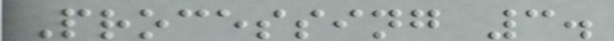Processing 3.
